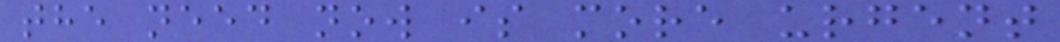the need now is more urgent
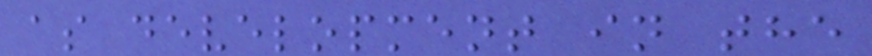as development in the
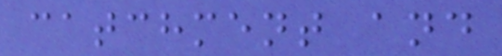catchment and
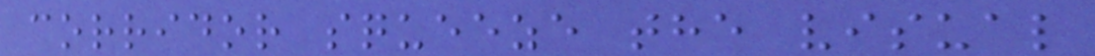corridor squeeze the visual
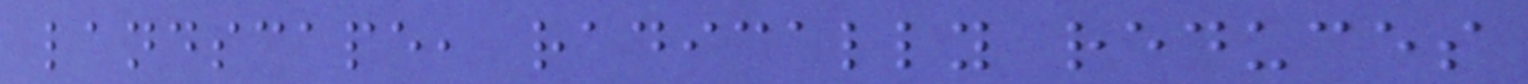landscape, radically reduces
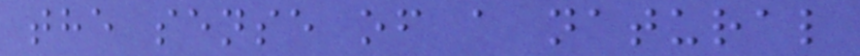the sense of a natural
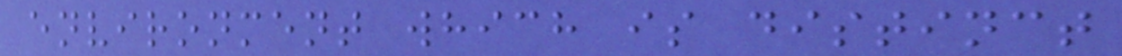environment which is distinct
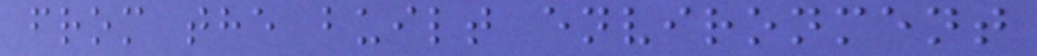from the built environment
